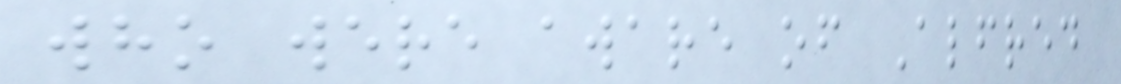who were aware of Alfred
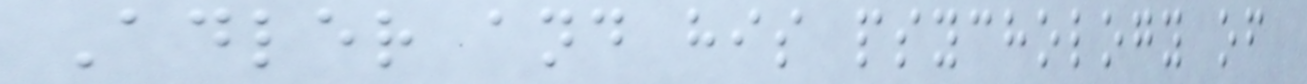Adler and his psychology of
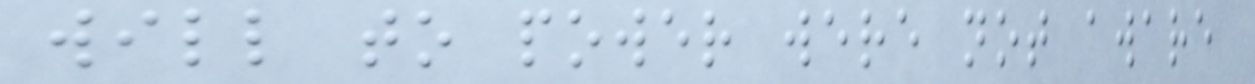will to power were not aware
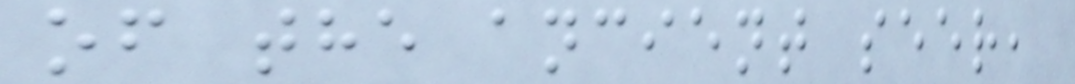of the ancient seer,
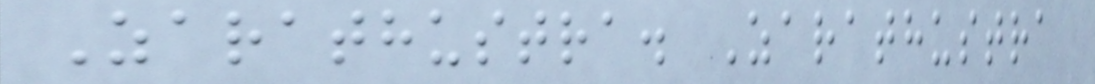Zarathustra. Zarathustra
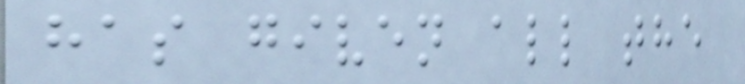has given all the
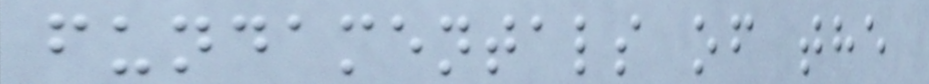fundamentals of the
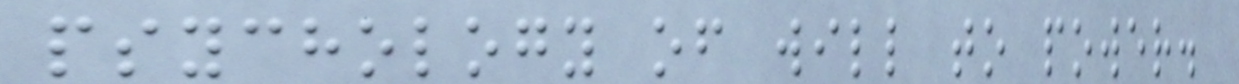psychology of will to power.
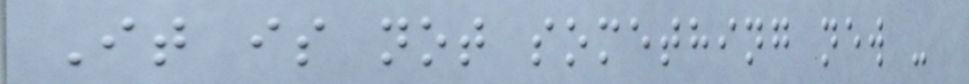It is not something new -
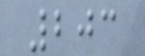203
